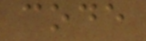code
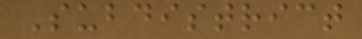Subdistrict
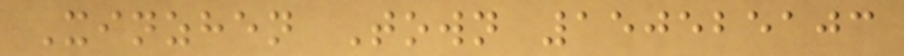Xinzhen Town 150525103
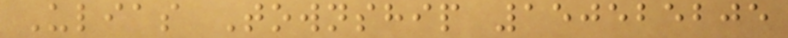Ulias Township 150525205
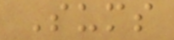Sums
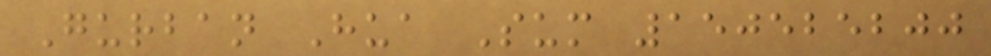Gurban Hua Sum 150525200
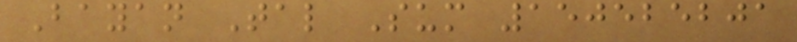Bayan Tal Sum 150525201
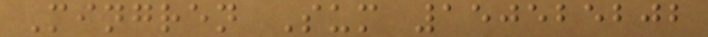Mingren Sum 150525202
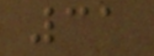31
